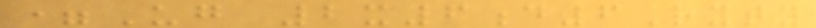=Ug 2x6d6Ryty
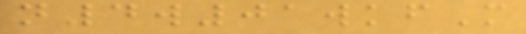n4w01wkfM
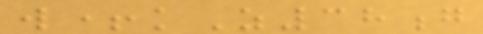w+kZ38g
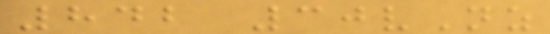842 30vNz
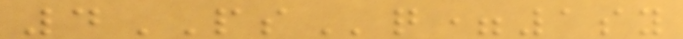4PSq=1sy
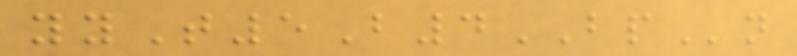yyT5B4BPn
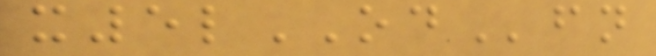x5lODfn
